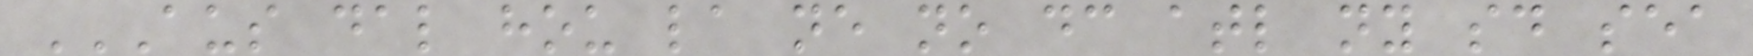AUS DAL HOU LA NE NO DC ATL NY SD SEA
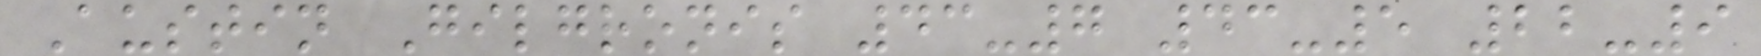Austin Gilgronis 43-7 43-5 22-9
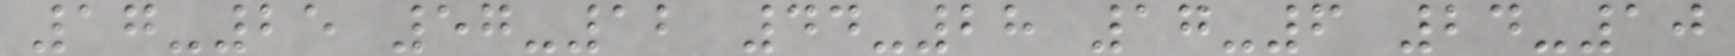17-25 57-12 44-28 17-6 24-10
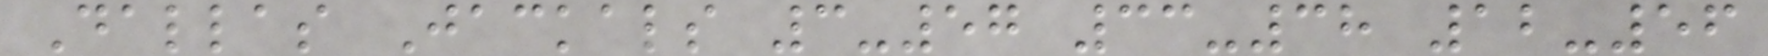Dallas Jackals 3-57 33-38 12-56
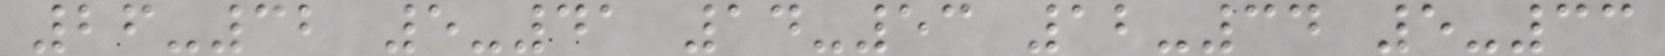26-32 5-41 14-53 12-34 5-33
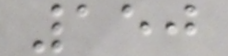150
